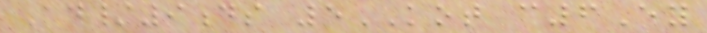Ad/9ds 5KOT c6Ey
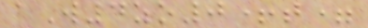aW4zo0+t=
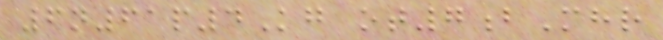6n61p4Kg ot7bMhr
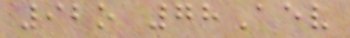92o 78Aev
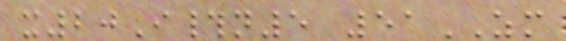x20I#n5 51ZM
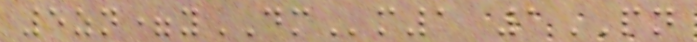5zn=yDMm1 1PN
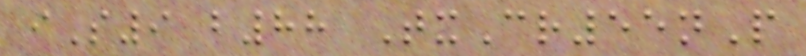iS9 b88 TxCr55nP
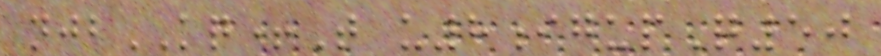njbKQ+T u8igupQ50
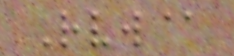Rvw@
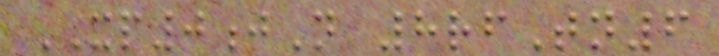XP0jN 8rfTn6
